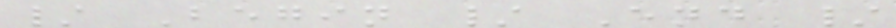/ Begin / End /
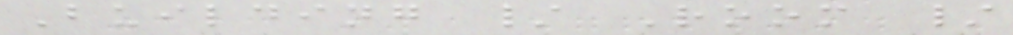Building / Room /
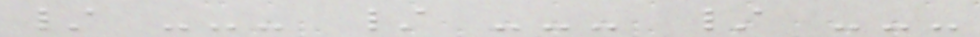/ --- / --- / ---
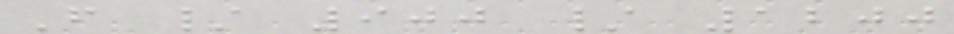F / 900 / 1200
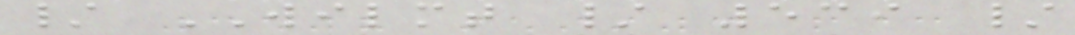/ WILMT / 539 /
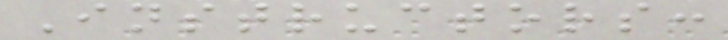Instructors:
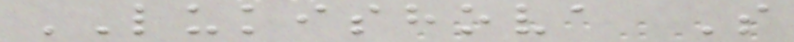LUKISHOVA S
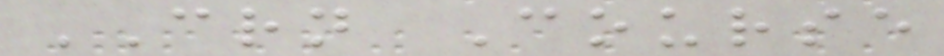CRN Course
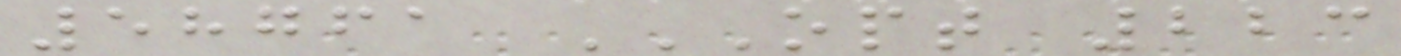58761 OPT 223
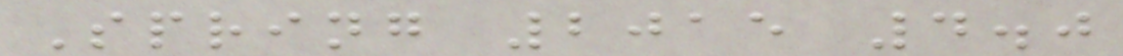Spring 2015 4.0
